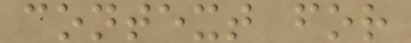context for
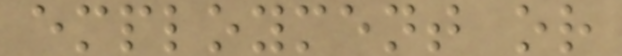employment or
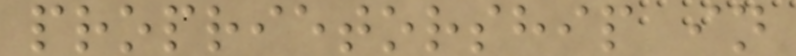proprietorship in
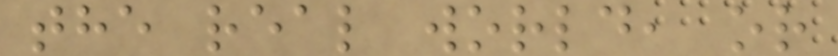the real world, or
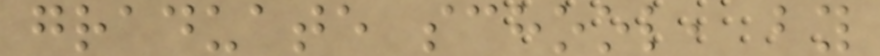graduate school, by
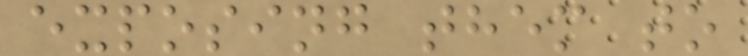exposing them to
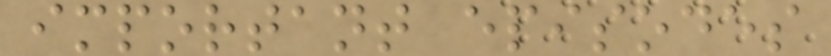important episodes
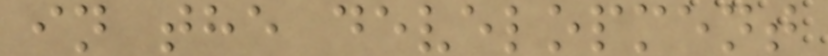in the development
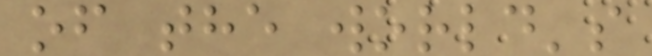of the world's
